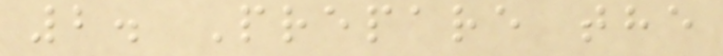2. Prepare the
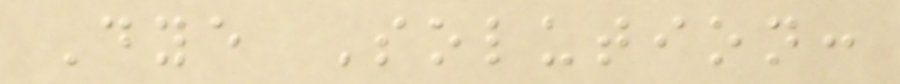Dye Solution:
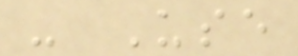- Use
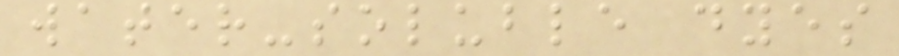water-soluble dyes
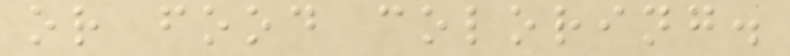or food coloring.
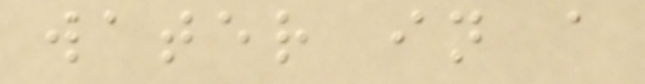water in a
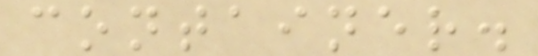container.
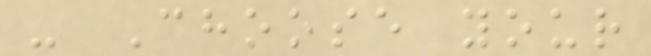- Choose your
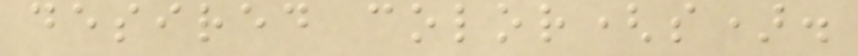desired color(s).
